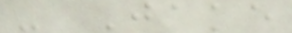- Jake
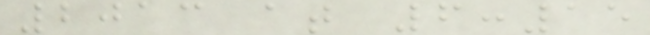2013 at 6:15
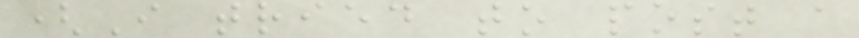(I tried to post a
